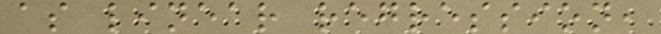as linear regression,
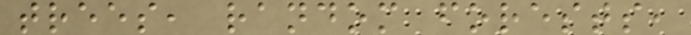trees, random forests,
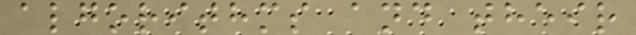algorithms and their
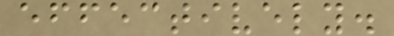effectively.
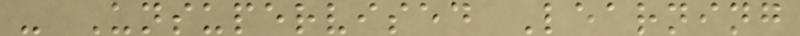- Unsupervised Learning
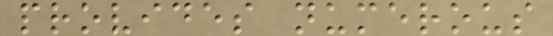provides numerous
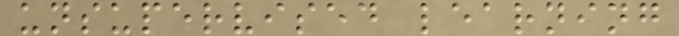unsupervised learning
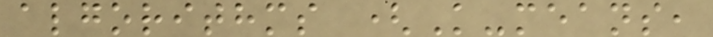algorithms (K-means,
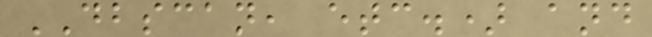DBSCAN, etc.) and
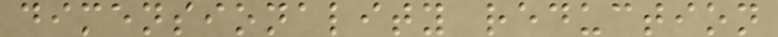dimensionality reduction
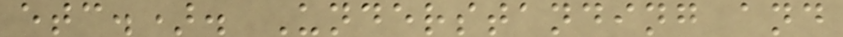etc.). Understanding and
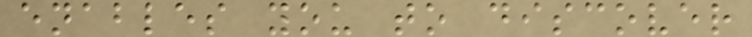enables you to discover
